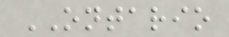ONTARIO
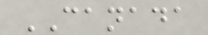CANADA
